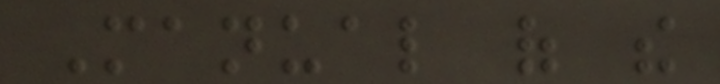Manual of the
